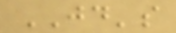JD's
